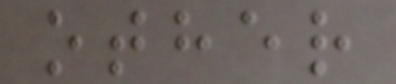other
